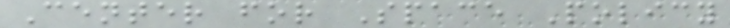Center for Space Policy
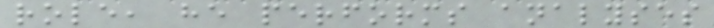role, he performs analyses
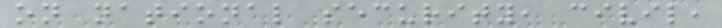on national security, civil,
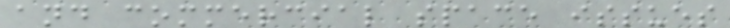and commercial space issues
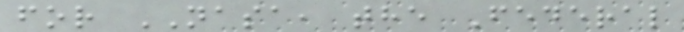for NASA, the Federal
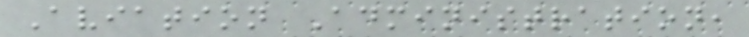Aviation Administration,
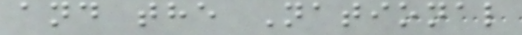and the National
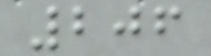206
